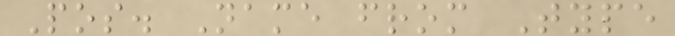Pos. Name from Type
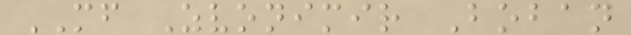MF Zvonimir Boban
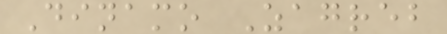Dinamo Zagreb
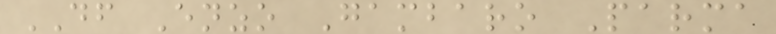DF Enzo Gambaro Parma
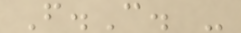F.C. -
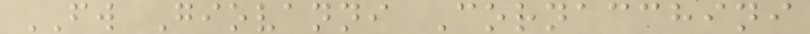FW Giovanni Cornacchini
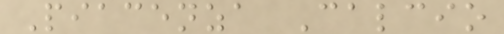Piacenza Calcio
